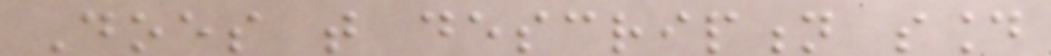Does that description sound
